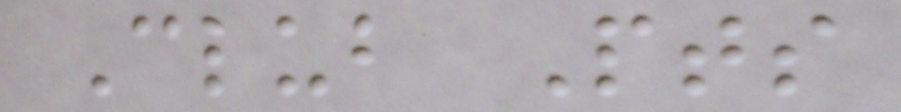Club Pts
